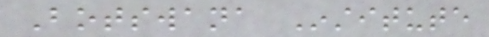Botswana Institute
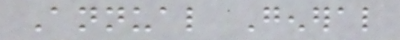Annual General
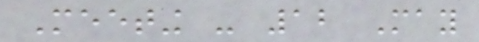Meeting - 12 May
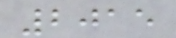2015
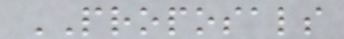PROPOSALS
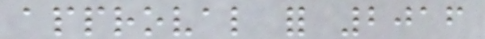approval for 2016
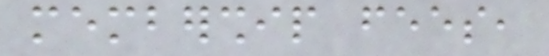membership fees,
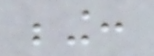being:
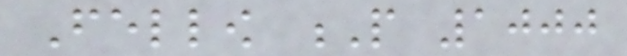Fellow P 1000
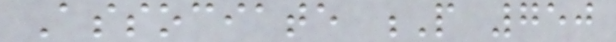Associate P 750
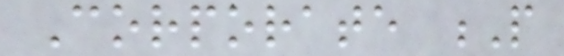Corporate P
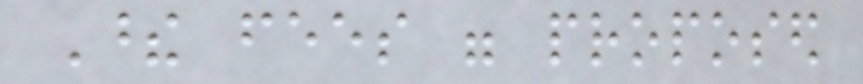These fees were proposed
